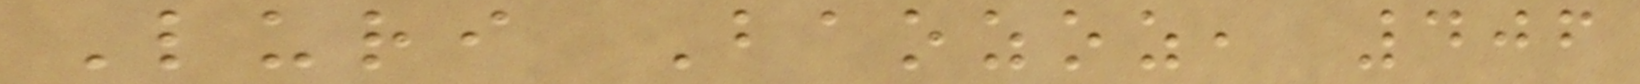Luri Baozoz, 406
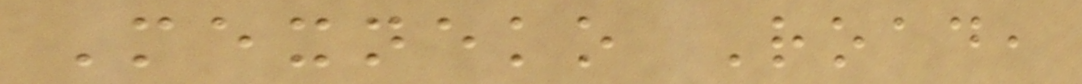Mexneko Road,
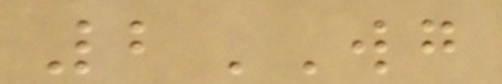2WG
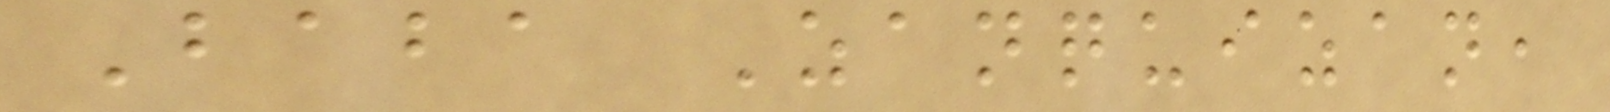Baba Zanquizan,
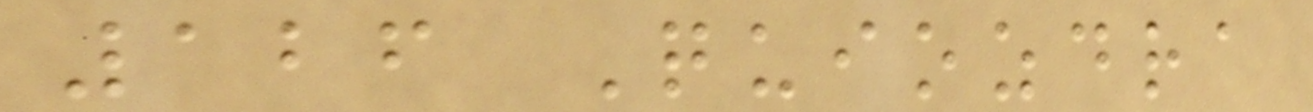126 Quiozdra
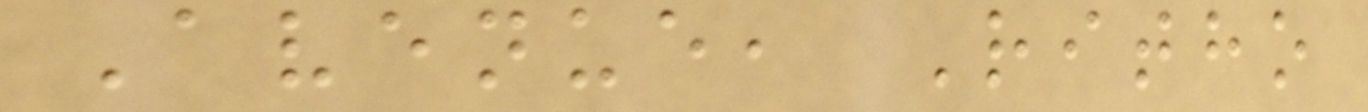Avenue, Ritho
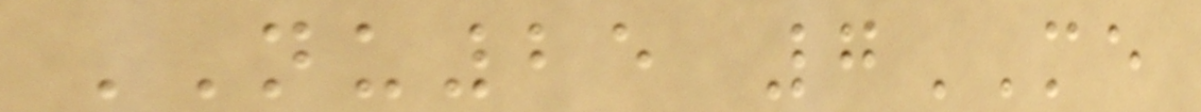NU25 7ME
